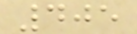405
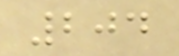204
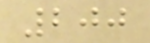200
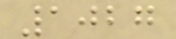1027
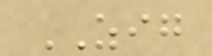ZIG
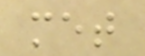met
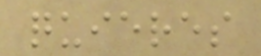quieres
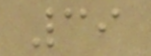39
